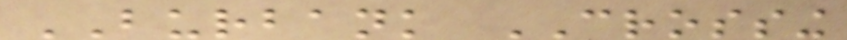BURBANK CROSSING
